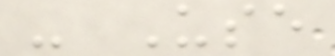- Use
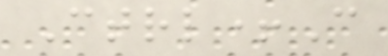Ctrl+C
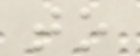to
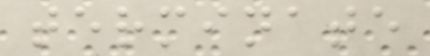terminate
